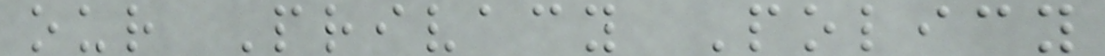our Privacy Policy
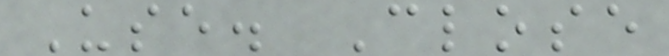Use. Close
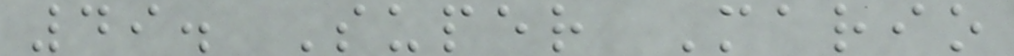49. Super Mario
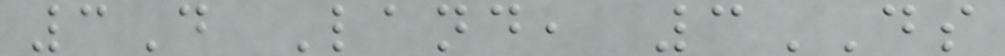3D Land, 3DS
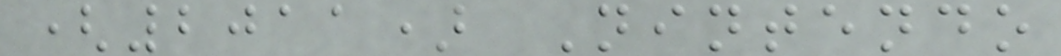(2011) Nintendo
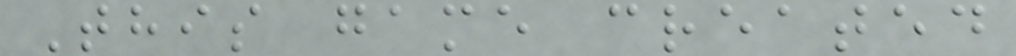This game created
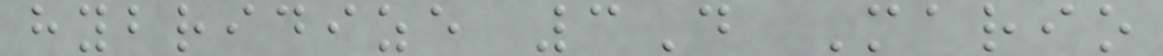hybridize 3D Mario
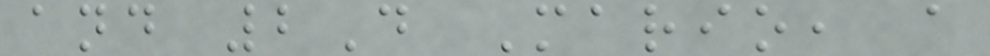and 2D Mario, a
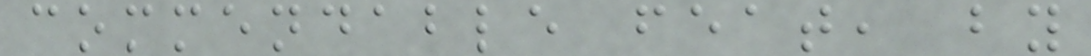commendable feat, by
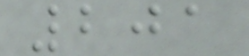201
